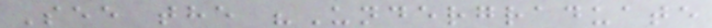See the "Undergraduate
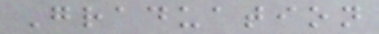Graduation
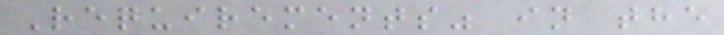Requirements" in the
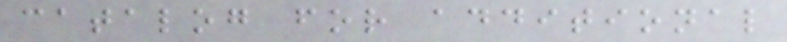catalog for additional
